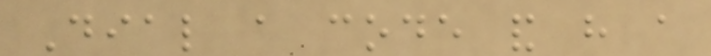Dial a code and have a
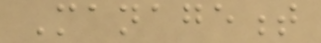Management
